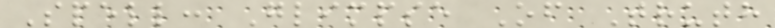Spell: Glimpse Of Truth
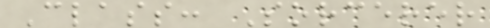Class: Sorcerer
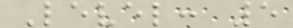Level: 5
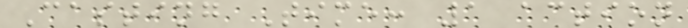Casting Time: 1 action
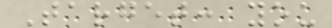Target: you
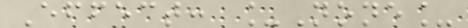Effect: _None_
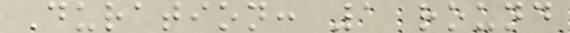Duration: 1 round
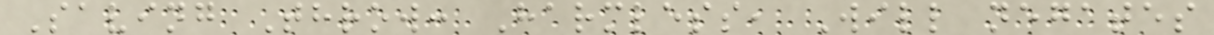Saving Throw: Harmless, Will negates
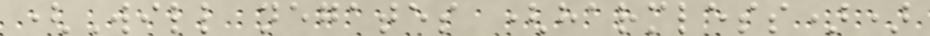(Will negates (harmless))
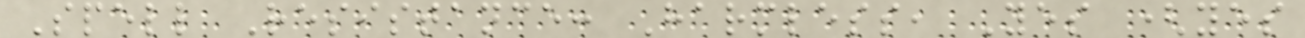Spell Resistance: Harmless, Yes (yes
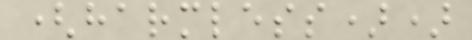(harmless))
